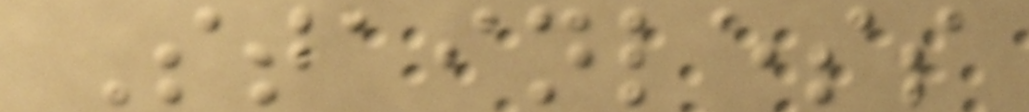Stainless
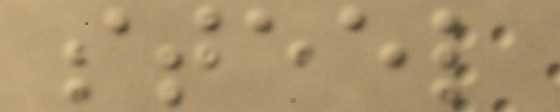steel
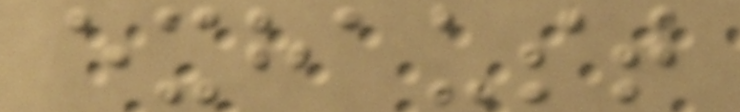exhaust
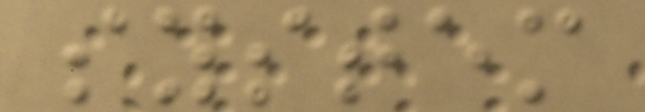system
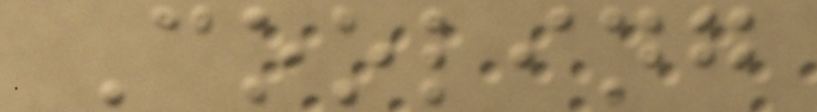Cooling
